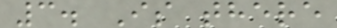3. Is there
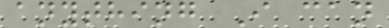anything I can
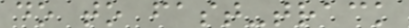do to fast-track
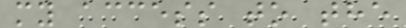my access to the
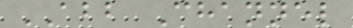ABB Channel
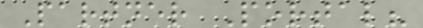Partner Portal?
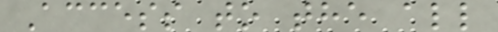Access to the all
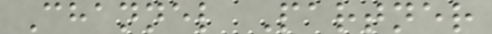Channel Partner
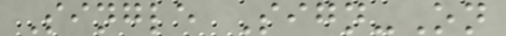Single Sign-On
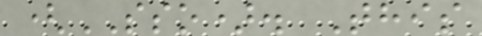(SSO). This
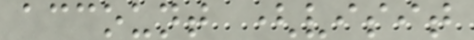account (visit
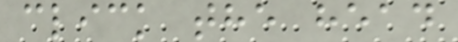click the head
